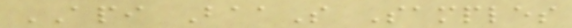API BaaS Samples
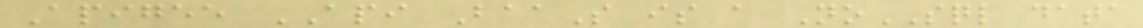Apigee API BaaS is a NoSQL data
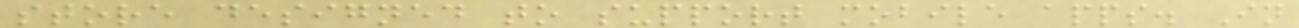store designed to support mobile apps. In
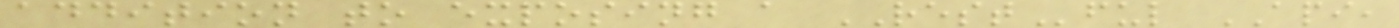addition to exposing a RESTful API,
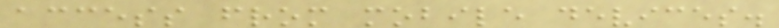access from mobile devices.
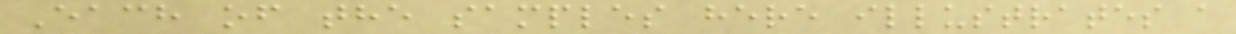Each of the samples here illustrates a
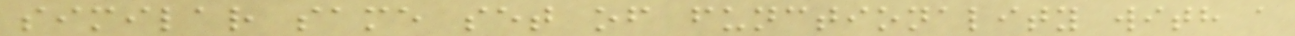similar same set of functionality with a
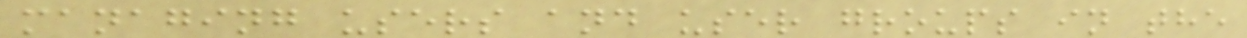managing users and user groups in the
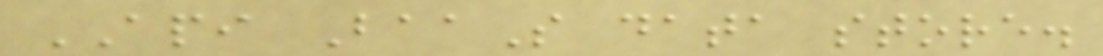API BaaS data store.
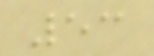53
